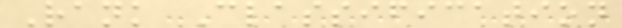Rank Classification
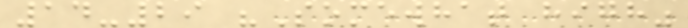14-29 "Somewhat high"
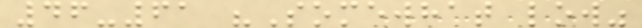46-61 "Somewhat low"
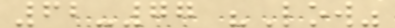62-77 "Low"
